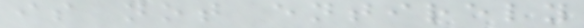is not entirely
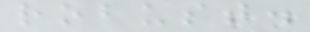robust.
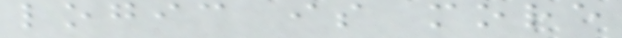logic is more
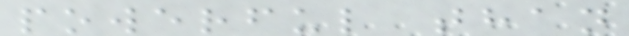powerful than
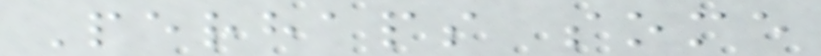Perhaps some
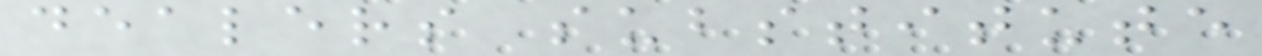dealers substitute
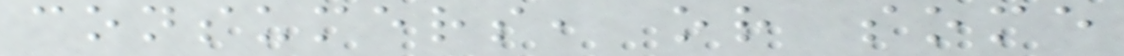consumers, or some
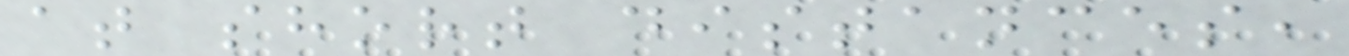at short distances,
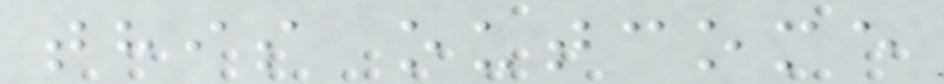this outcome
